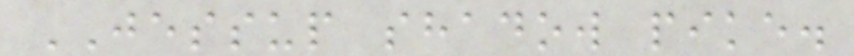JESSUP shadow pike.
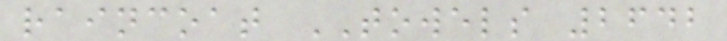raincoat TOWELS 2642
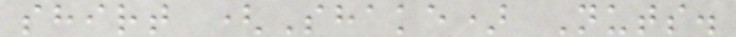shirt (Shake) Nuts.
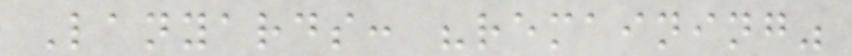Lanyards: "remaining"
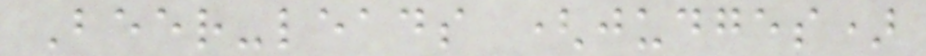Beer-leads (judges)
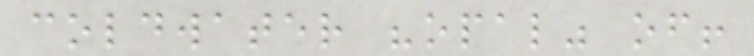coldwater "opal" of!
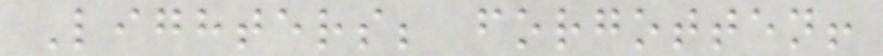Lighters; forgotten!
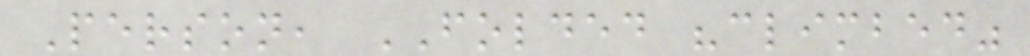Person, FOLDED "climbed"
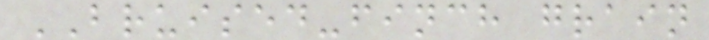BRUISED-finch grain
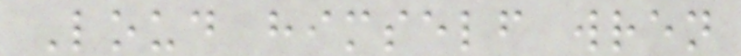Loud himself wren
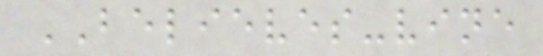BELIEVES-vine
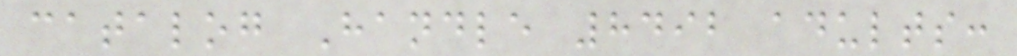catalog Handle 8492 adults:
